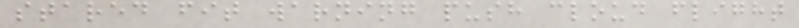stared fit warning push cloud flight
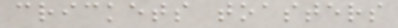crickets toasters
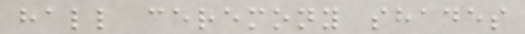hall ceremony shades
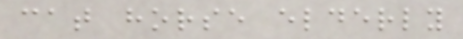cat horse elderly
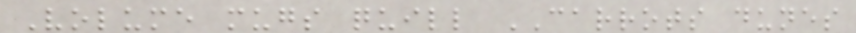Volume mugs quill CARROTS dunes
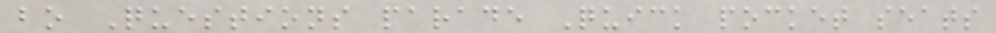bo Questions parade Quick pocket seats
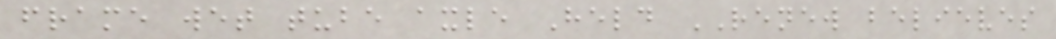frame wet tube axle Held RENEW believes
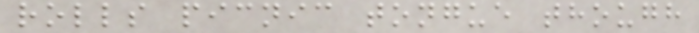rolls picnic tongue though
